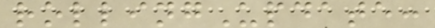rollingUpdate:
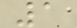1
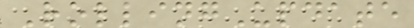RollingUpdate
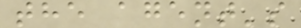the agent's
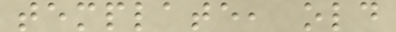template, old
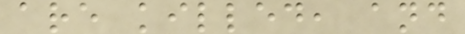are killed, and
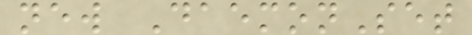new DaemonSet
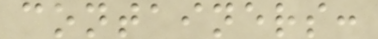containers:
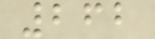262
